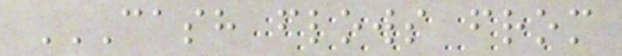CASH FLOWS FROM
